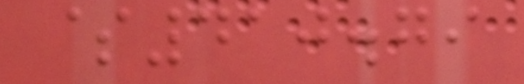$410.79
